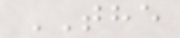THE
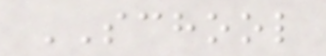SCHOOL
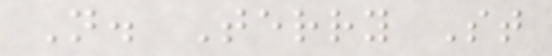N. Terry St
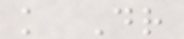k Dr
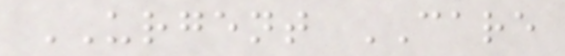URGENT CARE
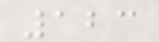123
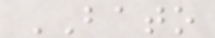BATO
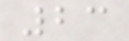23
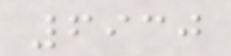6930
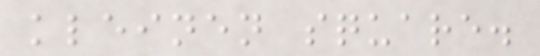kleinen square.
